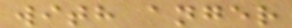with anger
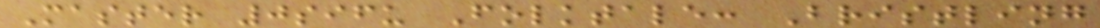Master 0sifu Folktale: Bristling
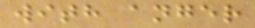with anger
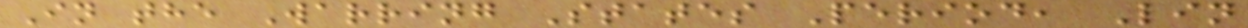In the Warring States Period, Lin
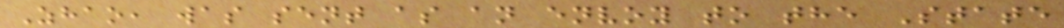Zhao, was sent as an envoy to the State
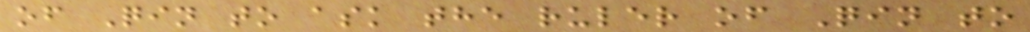of Qin to ask the ruler of Qin to
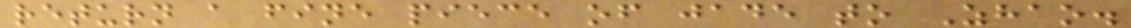return a fine piece of jade to Zhao.
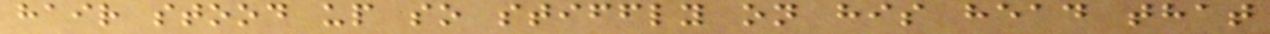hair stood up so stiffly on his head that
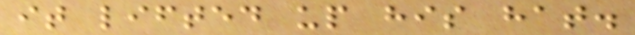it lifted up his hat.
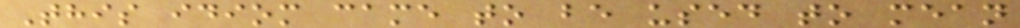This idiom came to be used to mean
